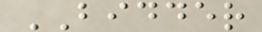BIDDER
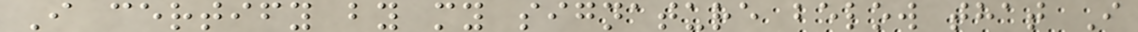I certify by my signature below that I
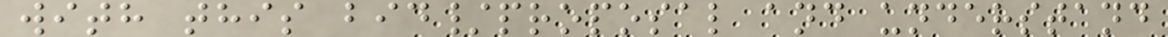with this bid/proposal and understand
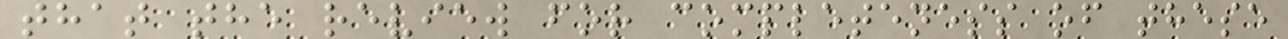that the review for completeness of these
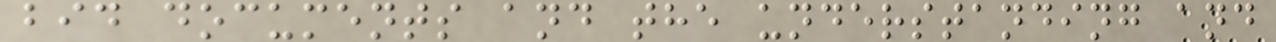bid documents and the understanding and
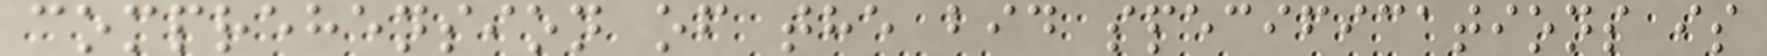comprehension of the bid specifications is
